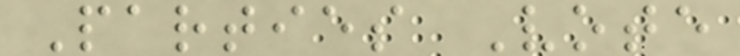Parties Vote
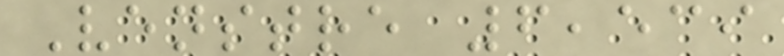Venstre 6,539
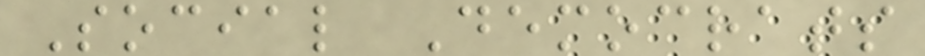Social Democrats
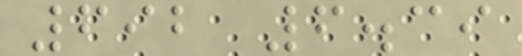692 6.39
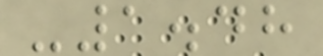-1.48
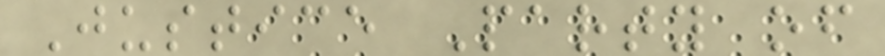Justice Party of
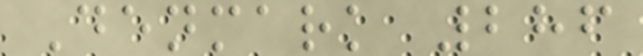Denmark 286
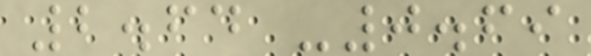2.64 -0.69
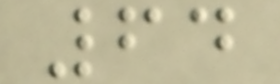64
